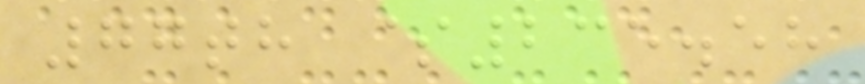77th $235.58
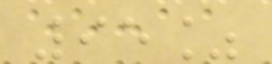95%
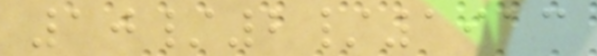10/2/1913
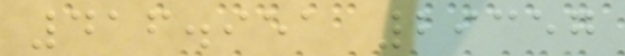416.951 29357
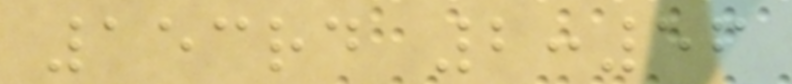153rd 2:56
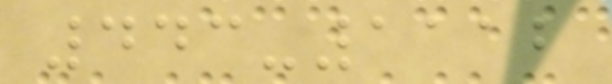443-1112
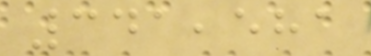341,581
